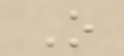O
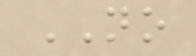NO
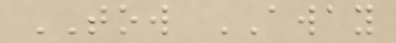TOW AWAY
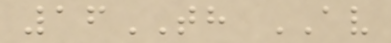16TH AV
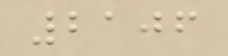2106
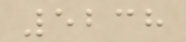5238
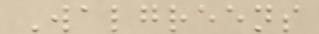Walgreens
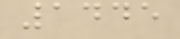1445
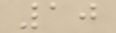10
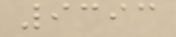9393
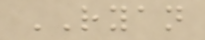RYAN
